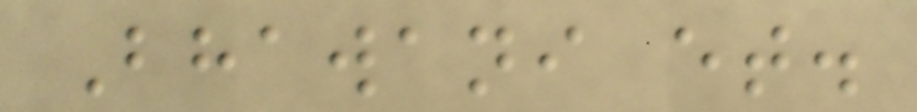Bhawani et.
